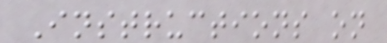Instructions on
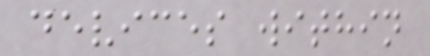devices within
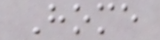Home
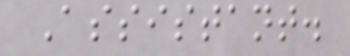Assistant.
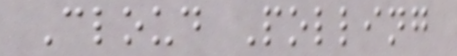Cloud Polling
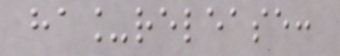ha_release:
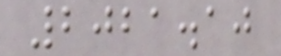2021.10
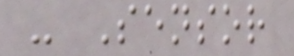- Sensor
